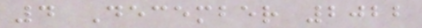4 December 2022
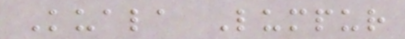Kuala Lumpur
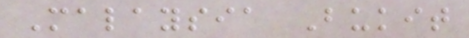Malaysia Bukit
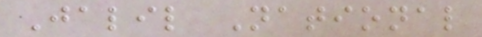Jalil National
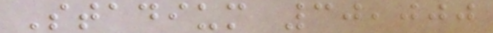Stadium 30,000
